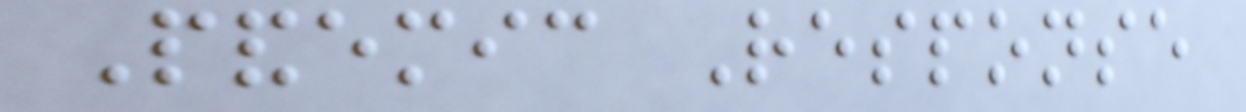Pandemic Response
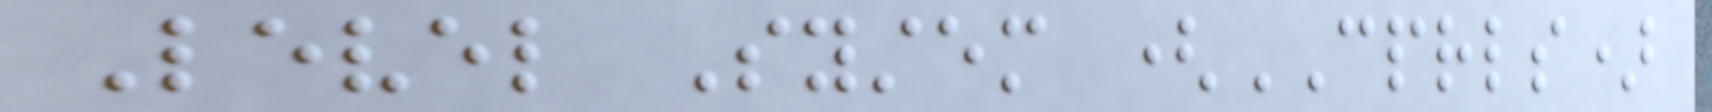Level System (CPRLS)
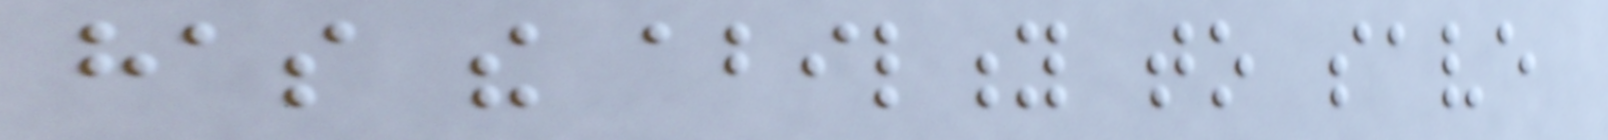has the ability to save
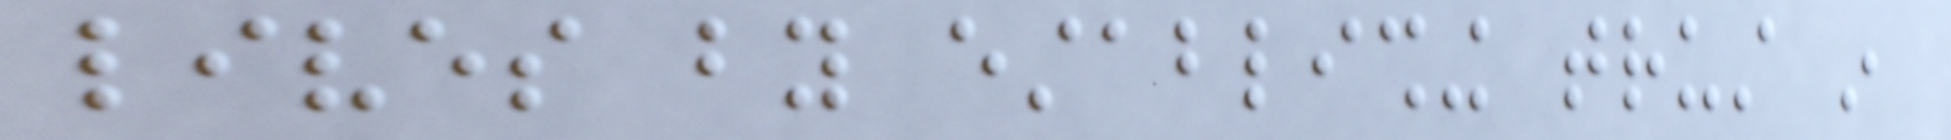lives by establishing trust in
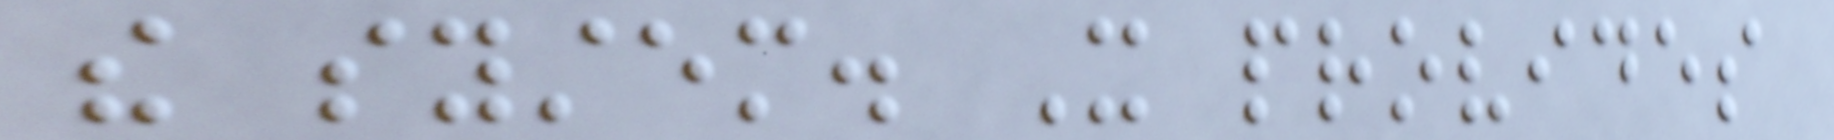the system. It provides
